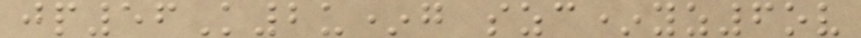jp56K2u*g szc*yz6ov
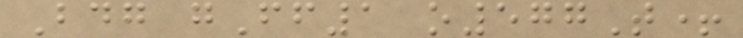Bdg gFf1 o577T+
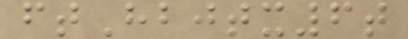ftHbjtx6t
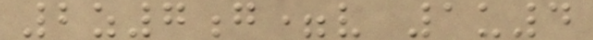2z7g=v 1u4
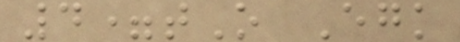4=tO Egk
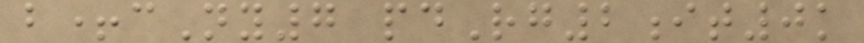b+cNy7 pdRg2it0k
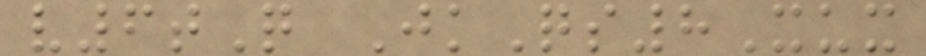v6tQ JkQs8Xux
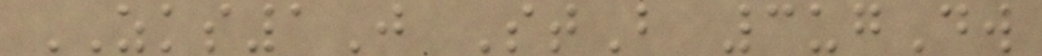ZKS1J StB 3ugDw
